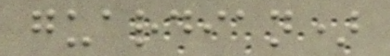guardian)
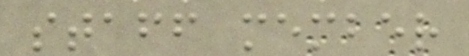staff member
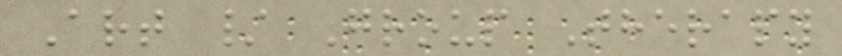Art / Group Therapy
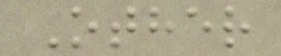Other
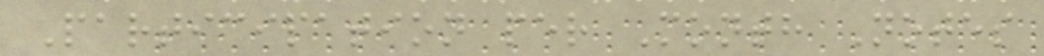Participation per Month Notes
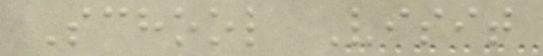School Visit
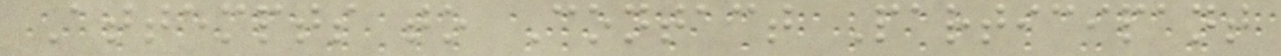Attempts to Contact Participant
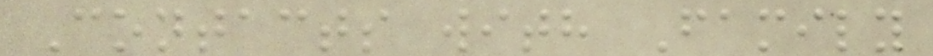Contacts with Family
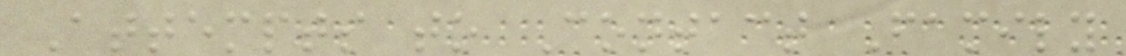Attempts to Contact Family
